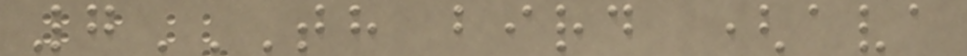7TH BIRD (AVA
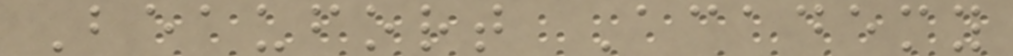Beaufort Academy
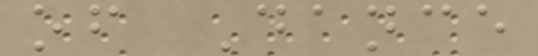of Dance
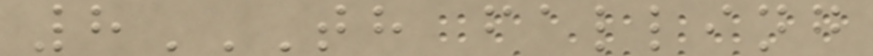8TH FALLING
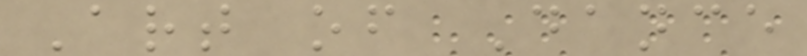Art of Dance
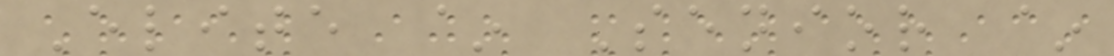Elite ~ Senior ~
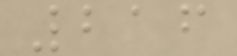216
